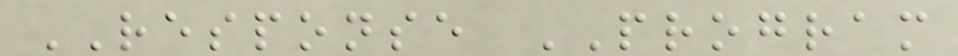RESPONSE PROGRAM
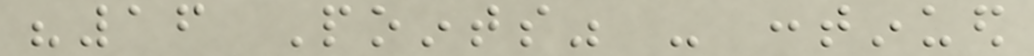"16 Points" - continued
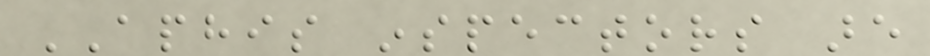APHIS inspectors are
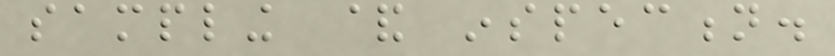sampling & inspection.
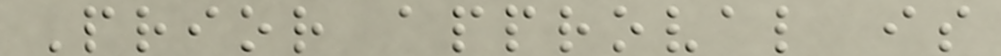Prior approval is
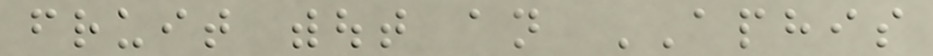fruit without an APHIS
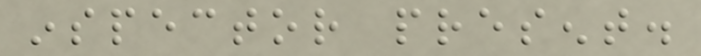inspector present.
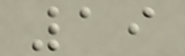19
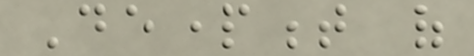Department of
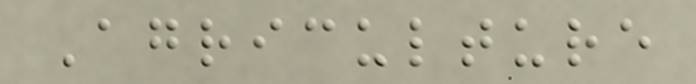Agriculture
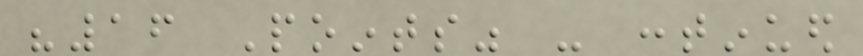"16 Points" - continued
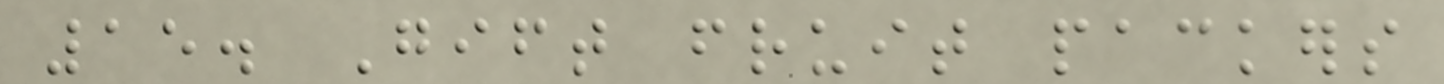15. Gift fruit packers
